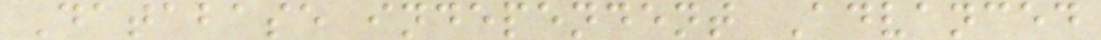Database independent Advanced
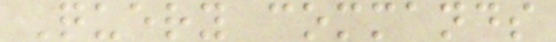Query commands
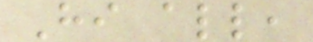Hi all,
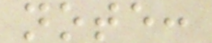note:
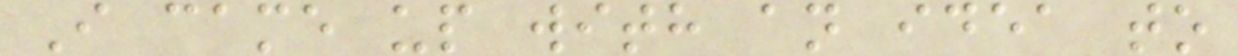I came up with an idea to
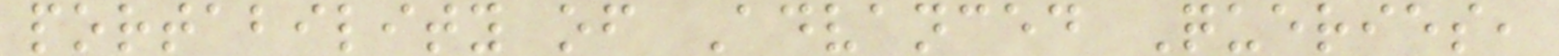portability of Advanced Queries,
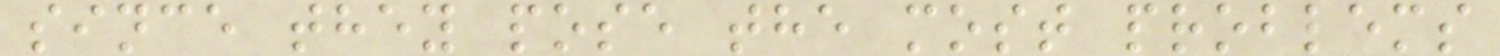since they pose the most problems
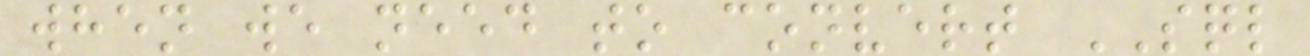when we need to convert SQL
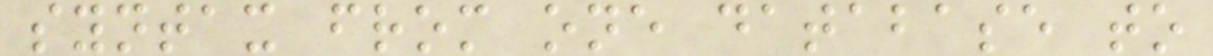syntax from one database to
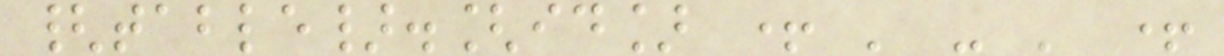{table}.[id] + ' - ' +
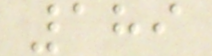189
